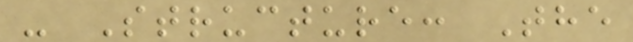- Structure: The
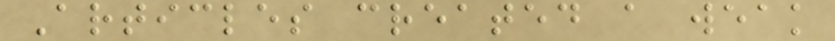Articles created a weak
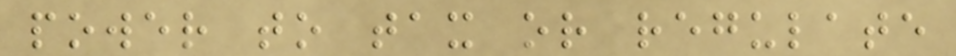power to tax or regulate
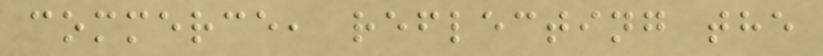commerce, reflecting the
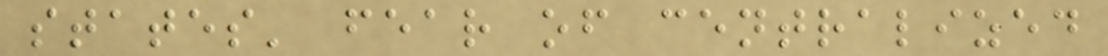states' fear of centralized
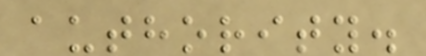authority.
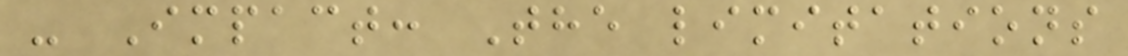- Impact: The limitations
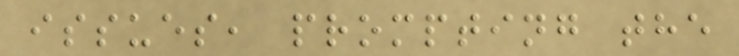issues, prompting the
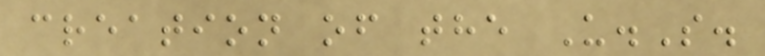creation of the U.S.
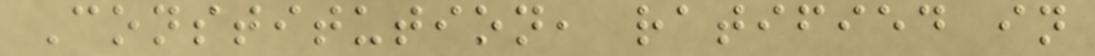Constitution, ratified in
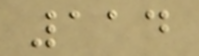114
